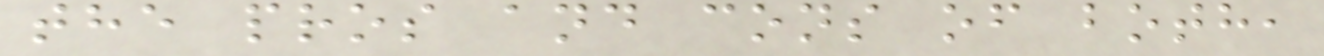the pros and cons of both,
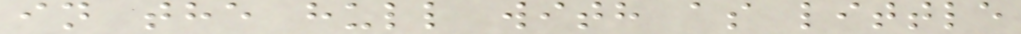in the hull with as little
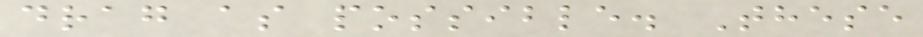drag as possible. These
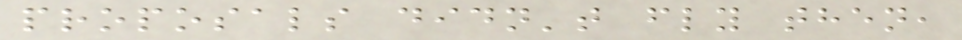proposals didn't fly then,
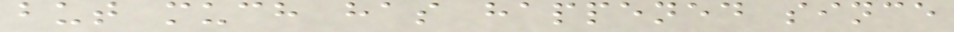but much has happened since
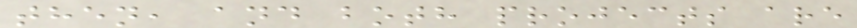then, and both projects are
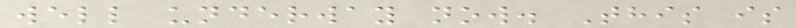well underway now. This is
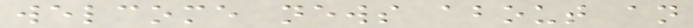welcome news about an
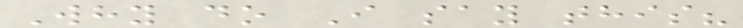Why do I say this?
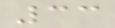33
